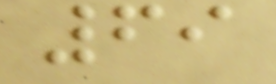69
